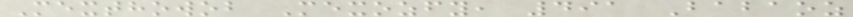Mexthowob Mexozfy, 491 Babaoz
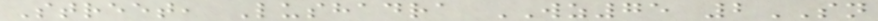Street, Lushadra WZ75 2SN
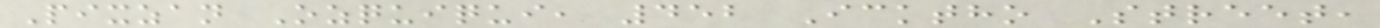Pixzan Ozquiqui, 452 Icktho Street,
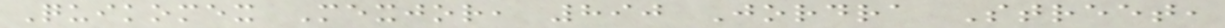Quikomex Mexjor, 890 Jordra Street,
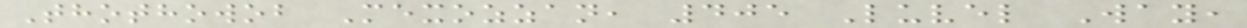Thothowob Mexozzan, 405 Luvel Way,
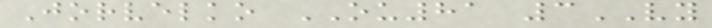Jorvelko OU81 3VY
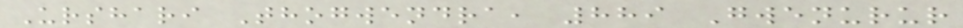Urshari Thogwendra, 889 Gwenurur
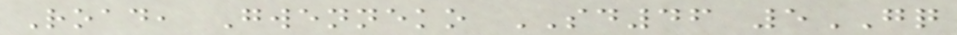Road, Gwenneko SD46 5GQ
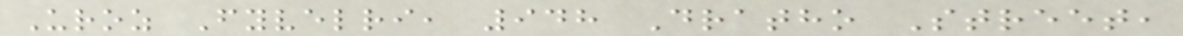Uroz Fyvelri, 948 Dratho Street,
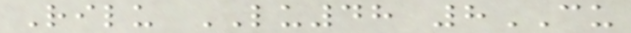Rilu LU48 8CU
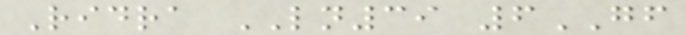Ridra LN39 6GF
